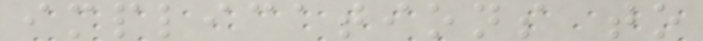implications to
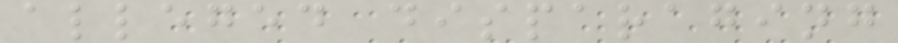alleged disparaging
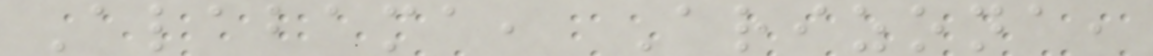Alabama, Arizona,
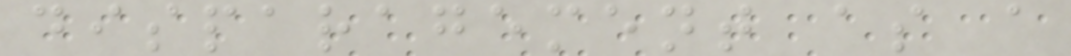disparagement as a
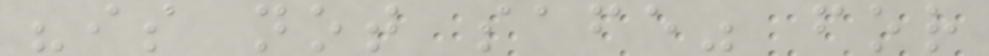"is not safe" for
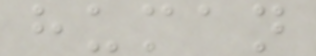human
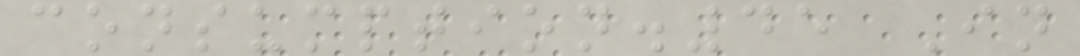consumption.45 In
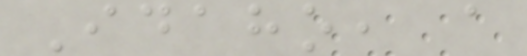Idaho, a
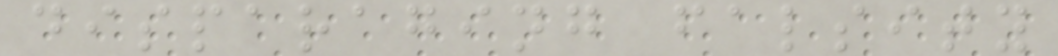disparaging falsity
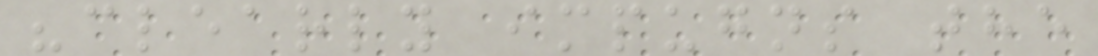"clearly impugns the
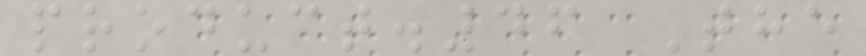product.46 The
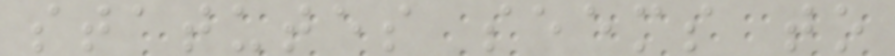statutes seems to
